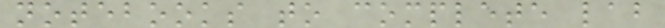notebooks to complete lab
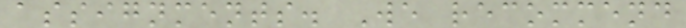assignments. We recommend
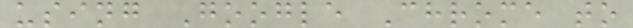using Google Chrome to
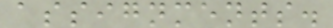assignments.
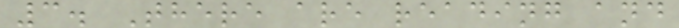3. There are reading and
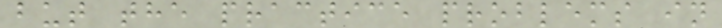but the practice problems in
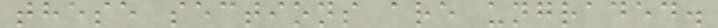these sections are ungraded.
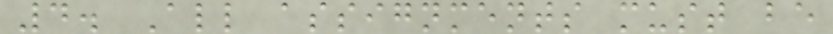4. All assignments must be
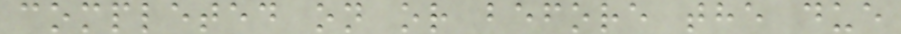completed on or before the due
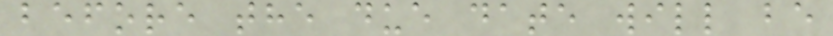before the due date will be
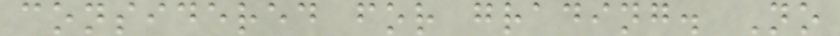considered for grading. No
